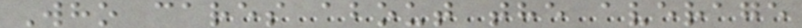Who cares about the average
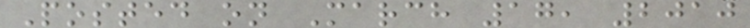Posted on March 17, 2010
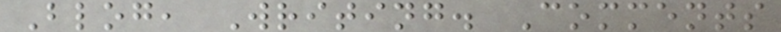Blog, Writing. Comments
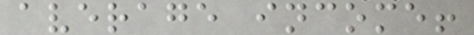average income!
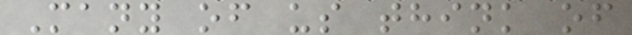Many of us think of
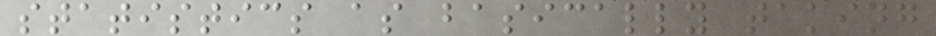statistics as basically taking
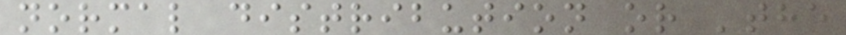normal distribution or 'the
